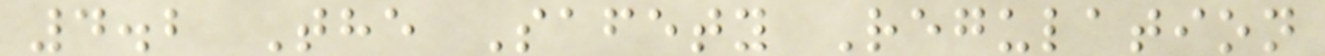4.2 The Safety Regulation
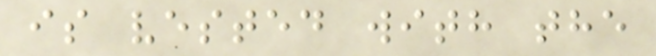is vested with the
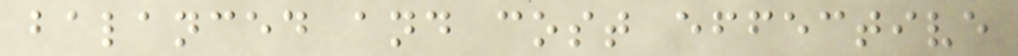balanced and cost effective
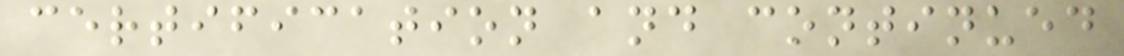certification and continued
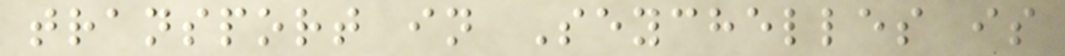transport in Seychelles is
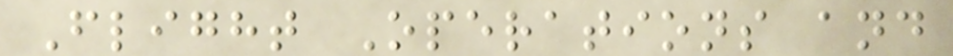Flight Operations and
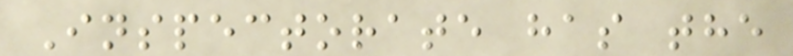Inspectorate has the
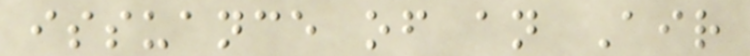issuance of an Air
